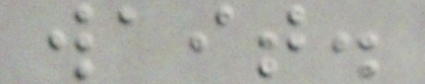wait.
